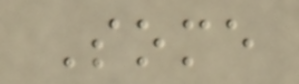Some
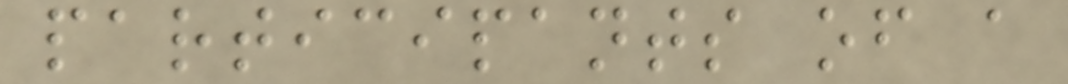participants of a
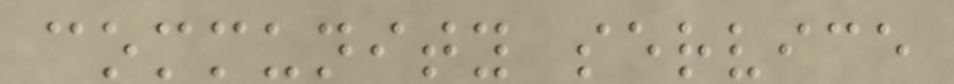community service
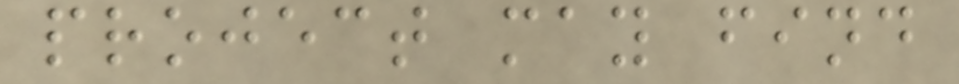project may find
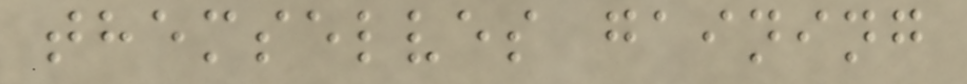themselves gaining
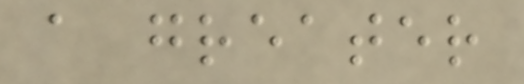a greater
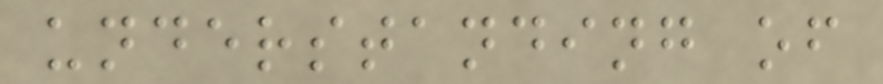understanding of
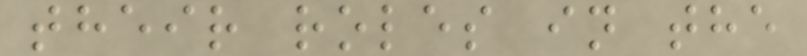their roles in the
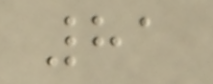81
